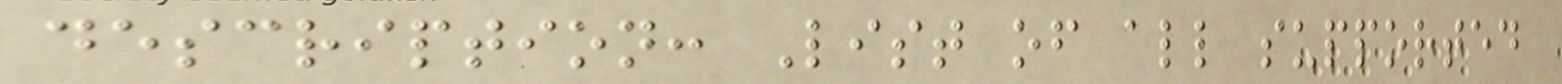description: List of all supported
